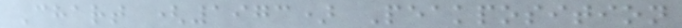Chart (1973) Peakposition
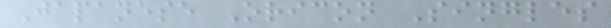Japanese Oricon Singles
